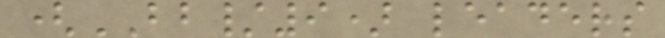(BB/9) leaders
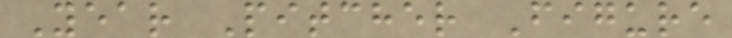Year Pitcher Figure
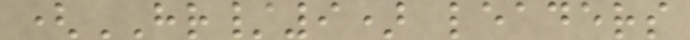(HR/9) leaders
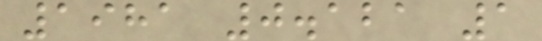1981 0.121 1
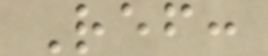Ref:
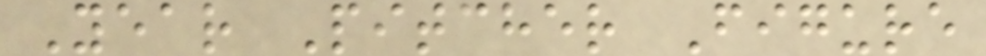Year Pitcher Figure
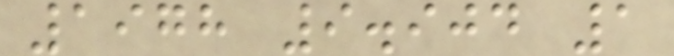1978 9.904 1
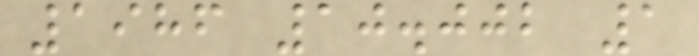1986 10.002 1
